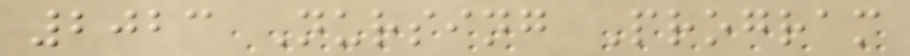2023 Nursing Program
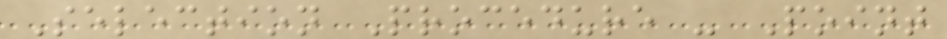Selection Procedure - Point
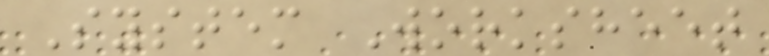System Worksheet
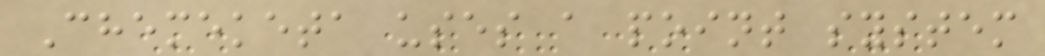Chemeketa uses a point system
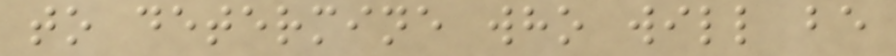to determine who will be
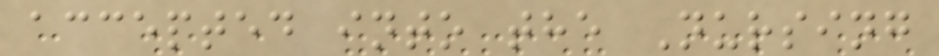accepted into the Nursing
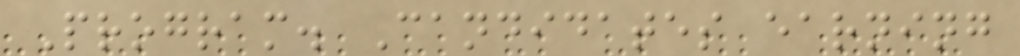Program. Candidates earning
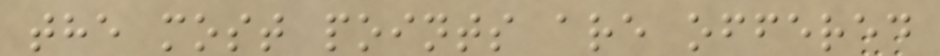the most points are offered
